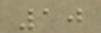10
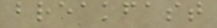breakfast
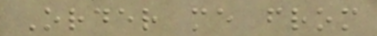Order me from
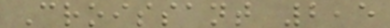Croissant 2,5
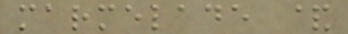marmelade &
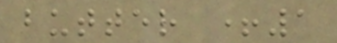butter +1
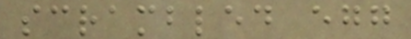scrambled egg
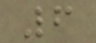6
